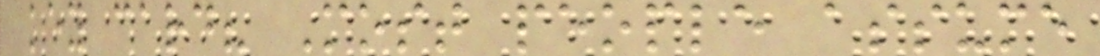key card? Most people assume
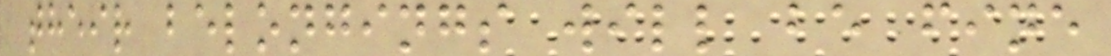their belongings will be fine
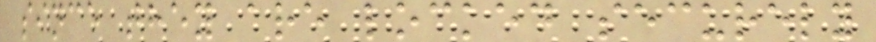since they are locked securely
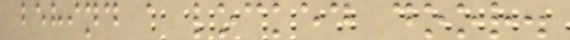behind a locked door.
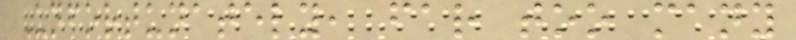Unfortunately, far too many
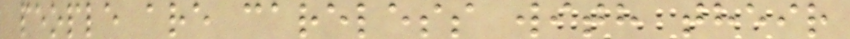people are careless with their
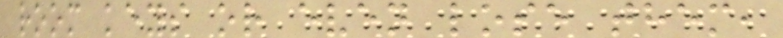room keys or even lose them,
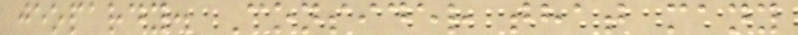jeopardy. Consider that many
